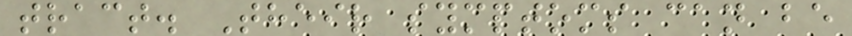tract. Their symptoms can be
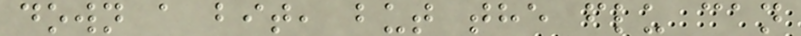down a bit, but the flu can
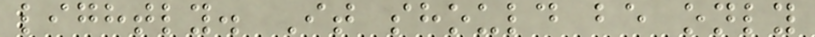lightly. It should be only
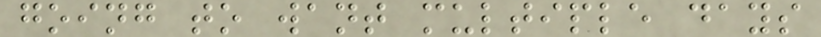going to want multiple days
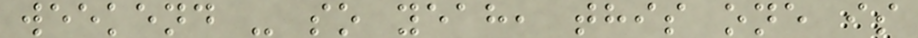weekend - so yeah, this one is
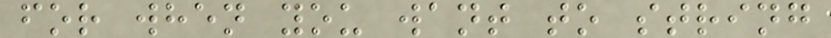for when you want to string
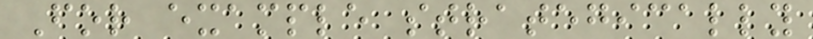For example strategically
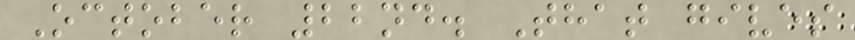October 22nd. That gives
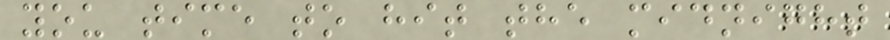you time to hit the midnight
